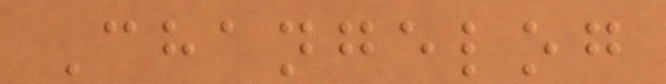Changelog
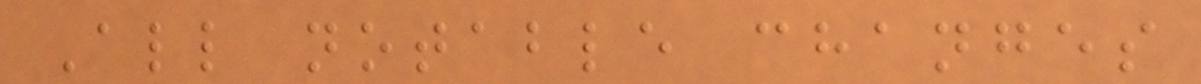All notable changes
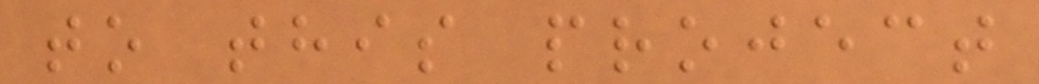to this project
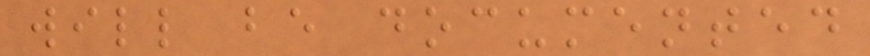will be documented
